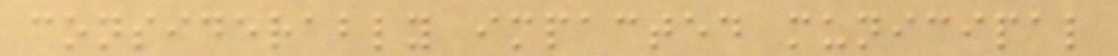considerably impacted municipal
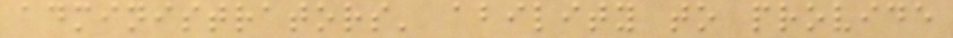administrators' ability to provide
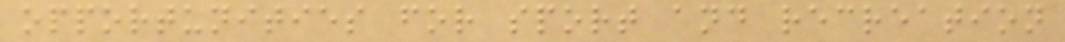opportunities for sport and recreation
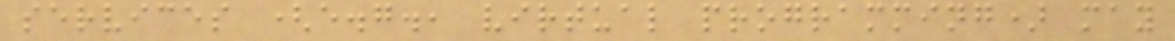services (e.g., virtual programming) may
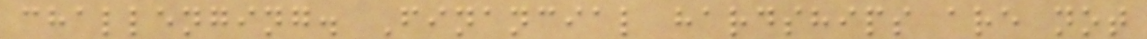challenging. Financial hardships are not
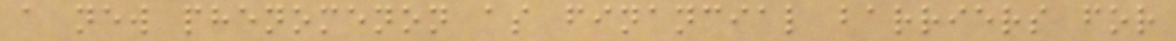a new phenomenon as financial barriers for
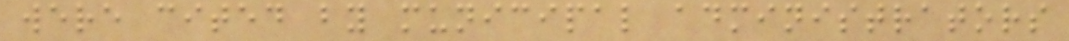were cited by municipal administrators
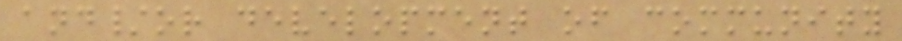and/or development of community
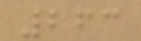263
